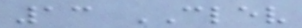13 CLEV
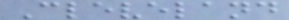Cleveland
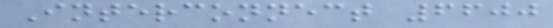Interconnect 6600
